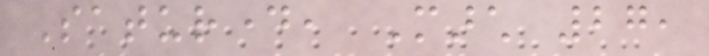Saturday, March 27,
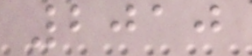2010
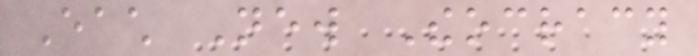Each New Theocracy
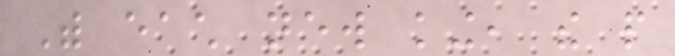With each new king, the people
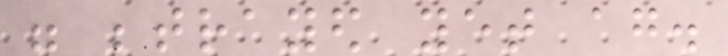were betrayed yet again.
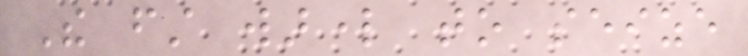The first warlord to seize
